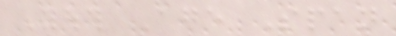Youth Age Span
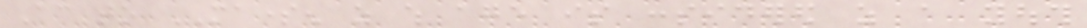According to MASOMEEN as which age is considered as a youth
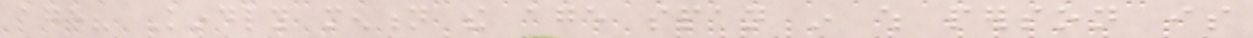age? Kindly mention the age span in which person is
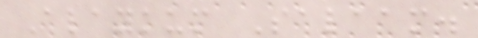Alaykum Salaam.
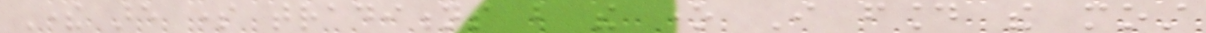There are some traditions but the one I found the most
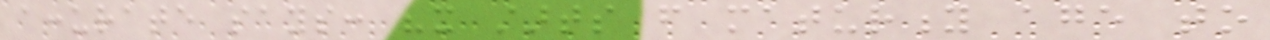accurate says: "it starts from maturity age to
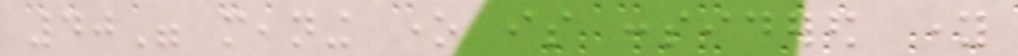40" meaning one is considered young
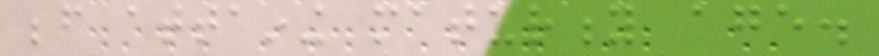before attaining maturity age.
